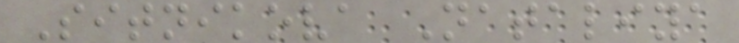Sitnikova Nataliya
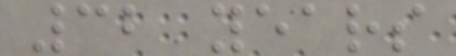32 years
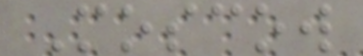Moscow
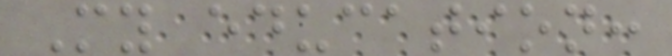My education:
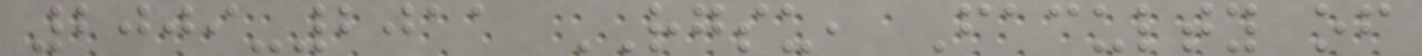2009-2011 RGSU, Faculty of
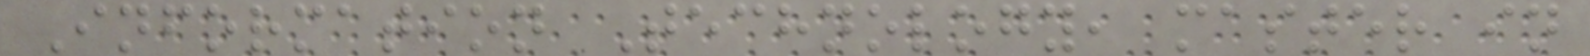Information Technology, master in
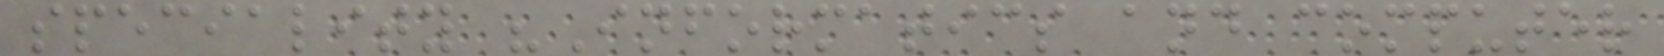speciality "Informatics and computer
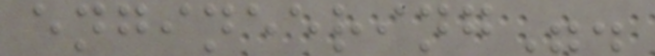engineering".
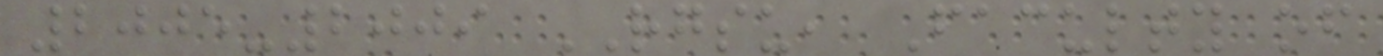2005-2009 RGSU, Faculty of
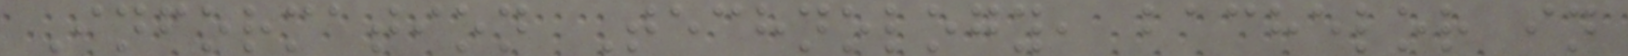Information Technology, bachelor in
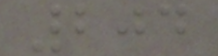204
